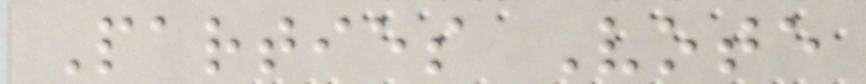Parties Vote
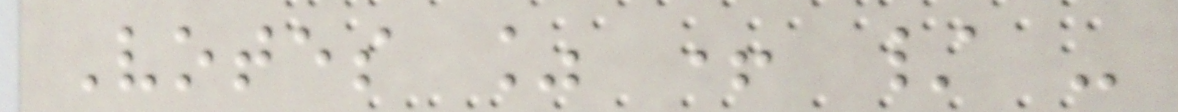Votes % + / -
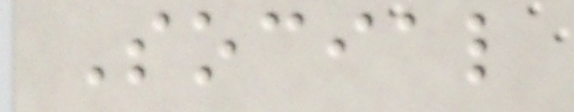Social
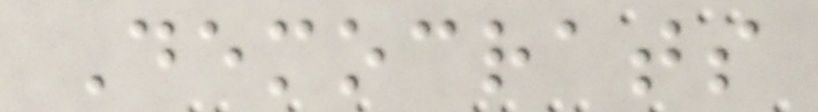Democrats
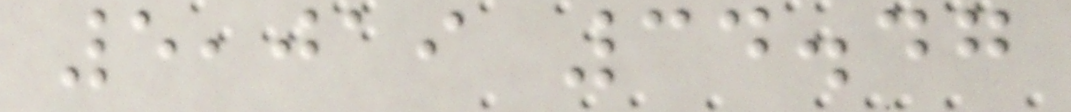5,019 34.47
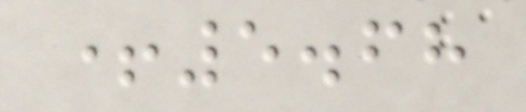+5.68
